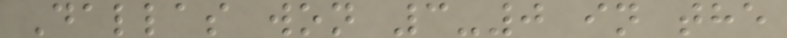Dallas won 3-0 in the
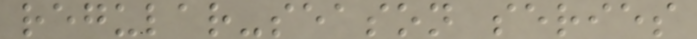regular-season series
